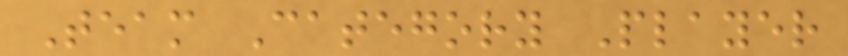Team Category Player
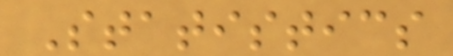Statistics
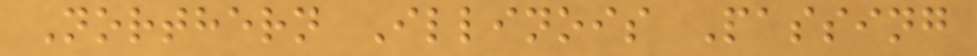Northern Illinois Passing
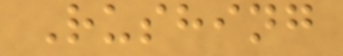Rushing
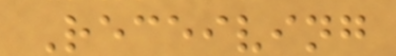Receiving
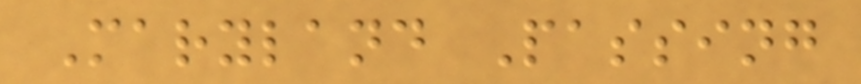Maryland Passing
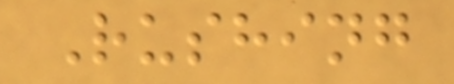Rushing
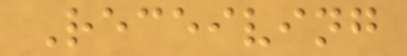Receiving
